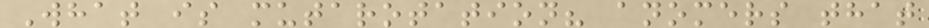What is mutarotation? anomers that
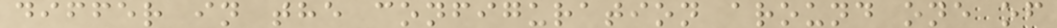differ in the configuration around one of
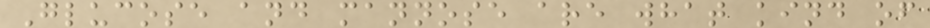Glucose and mannose are what kind of
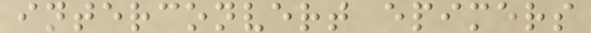interconvert epimers
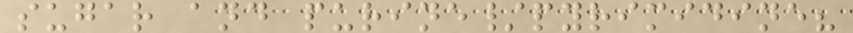sugar and purine/pyrimidine?
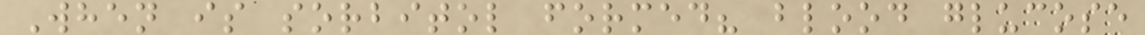When is sorbitol formed? blood glucose
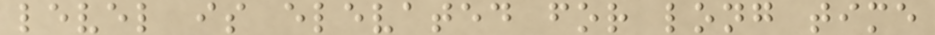level is elevated for long time
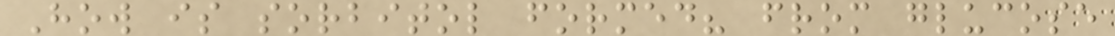How is sorbitol formed? from glucose
